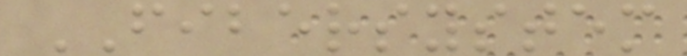FIBERSYSTEM
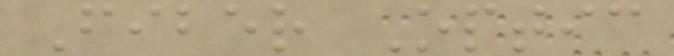Fiber Optic
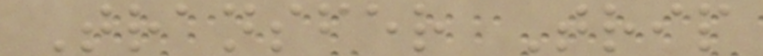Transfer Trip
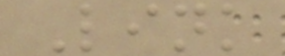Link
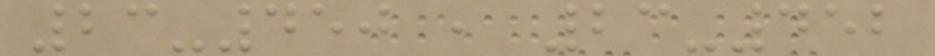23-450 , 23-452
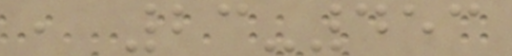, 23-453
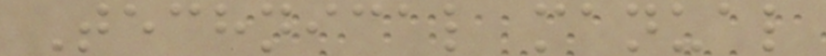Technical manual
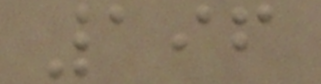196
